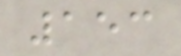153
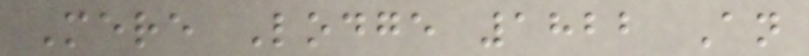Mere Lodge 1822 An
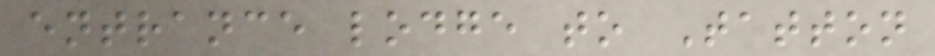entrance lodge to Tatton
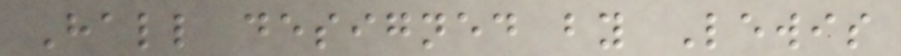Hall designed by Lewis
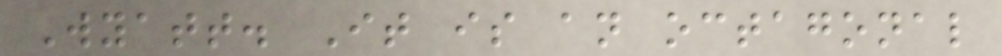Wyatt. It is an octagonal
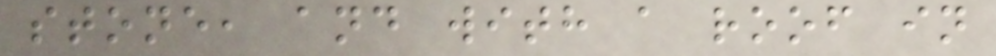stone, and with a roof in
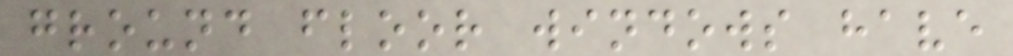ground floor windows have
